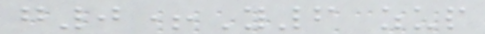g0+Y6 zup
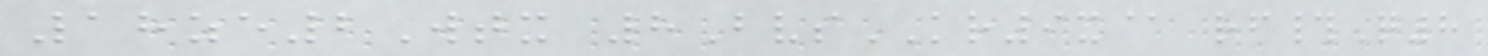18ze2Wtx 8BvsKR9x@ rf#Q8
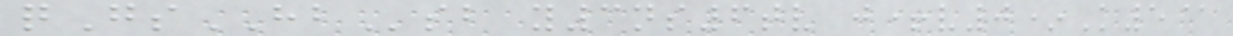qGsHBsb y3ns6tv j+v0*K5@
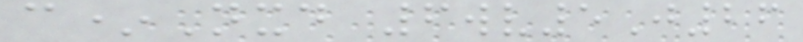c*Nxd 6wv5J26
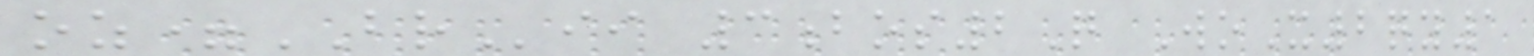oz=BRii 3bos2Q WoX2qy1
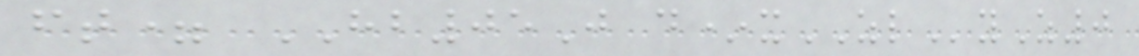ft= HB05J d*xZLyZ0
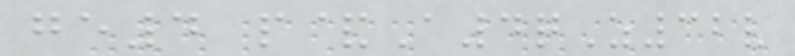ge4 p&A4qZ32v
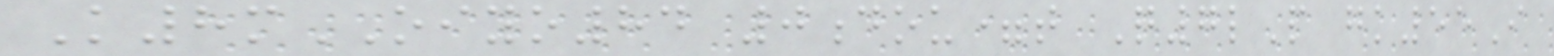K8mOIYO84 0dou=t Q7lP gk55I
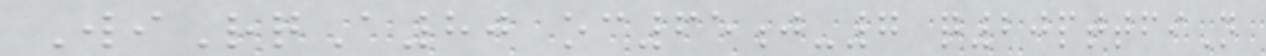WiRqA80 oc65j-7 q20pttfiN
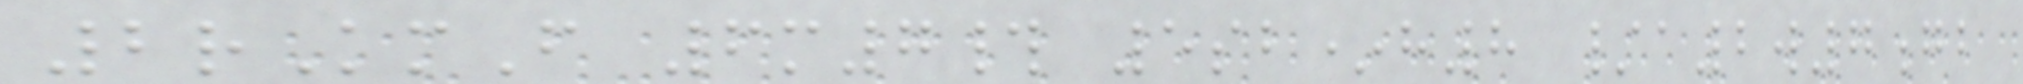2rKmF 6m7# 5sb*h8 /a2w7gb
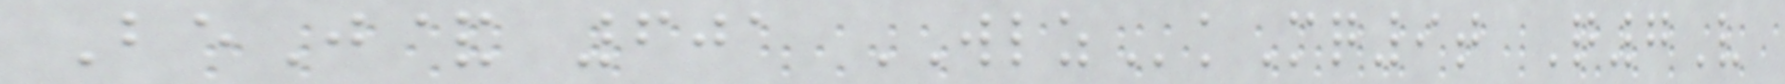BeJ& 601 WLZkMq9t Q7V
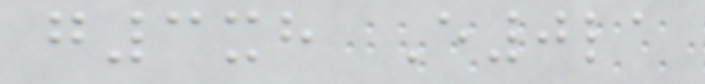g3xh E0la
